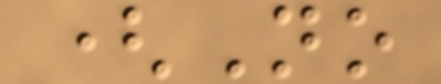(No
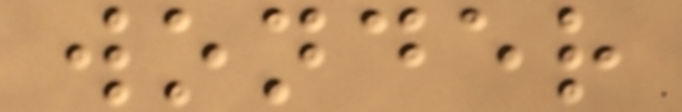wonder
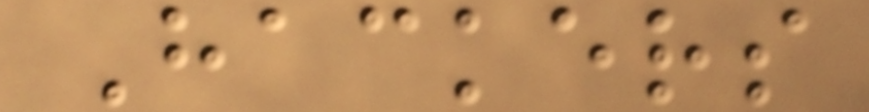Hackers
